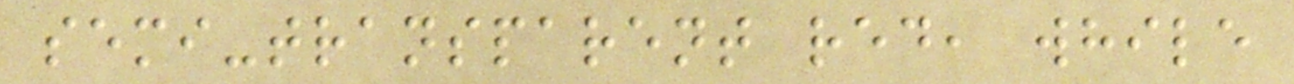semi-transparent red, while
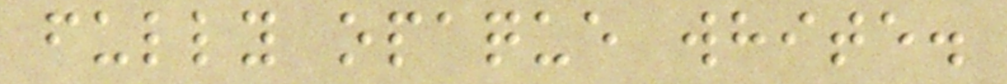fully opaque white.
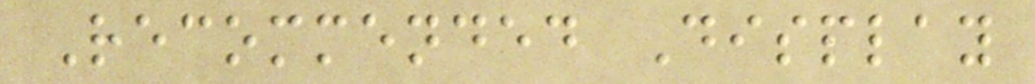Recommended Display
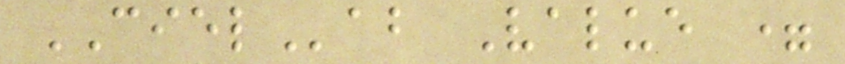CIELab Value =
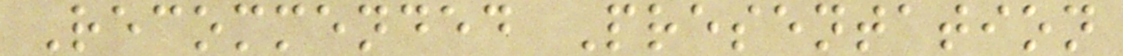Recommended Presentation
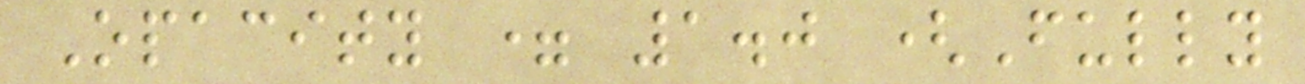Opacity = 1.0 (Fully
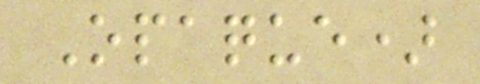Opaque)
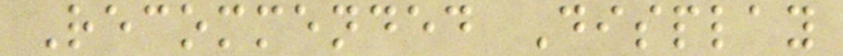Recommended Display
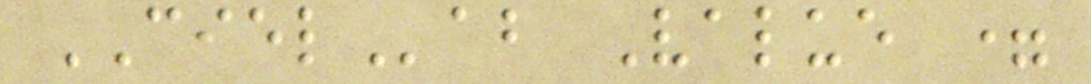CIELab Value =
